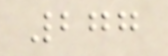277
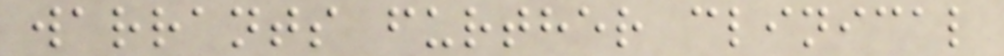warrants further clinical
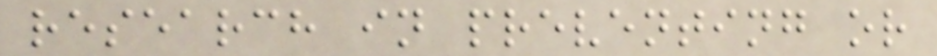research in preventing or
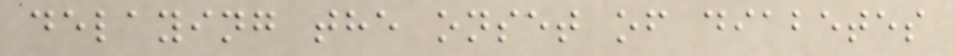delaying the onset of diabetes
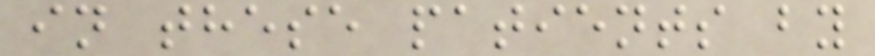in these patients by
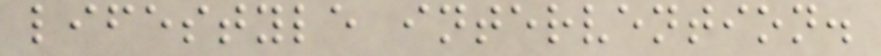lifestyle intervention.
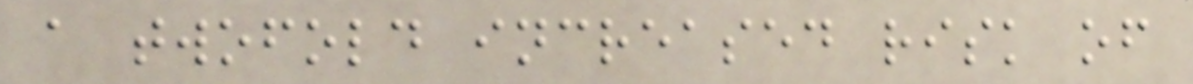a twofold increased risk of
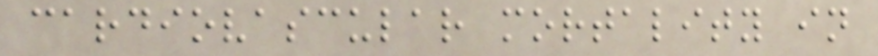cardiovascular mortality in
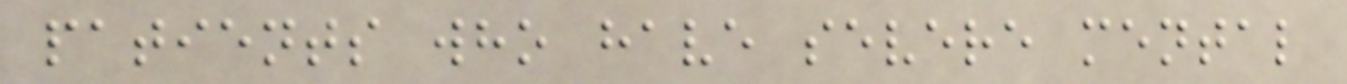patients who have severe mental
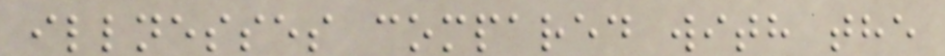illnesses compared with the
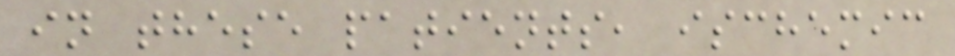in these patients, ischemic
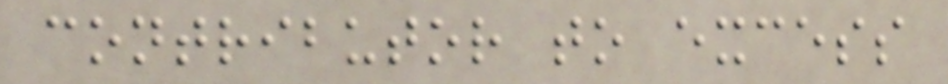contributor to excess
